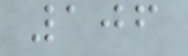106
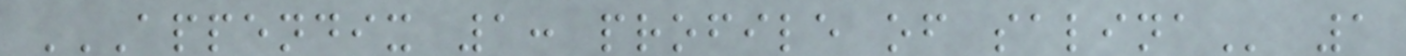APPENDIX 1: PROFILE OF SALINA 1
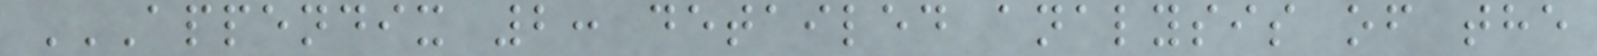APPENDIX 2: DETAILED ANALYSIS OF THE
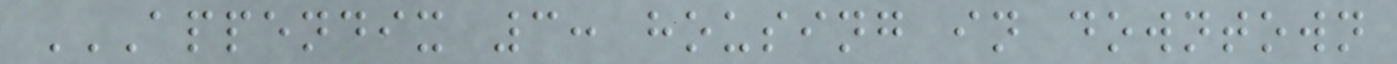APPENDIX 3: HOUSING IN DOWNTOWN
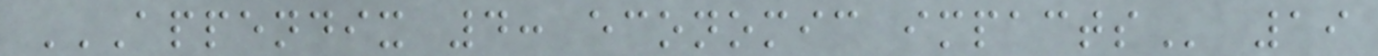APPENDIX 4: ECONOMIC IMPACTS 19
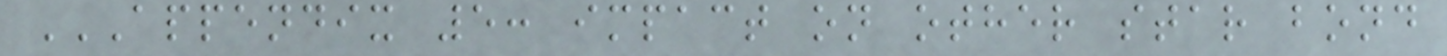APPENDIX 5: IMPACT ON OTHER STAR BOND
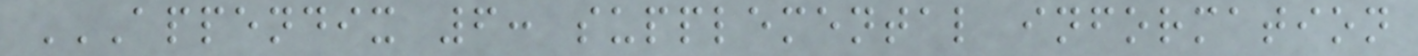APPENDIX 6: SUPPLEMENTAL INFORMATION
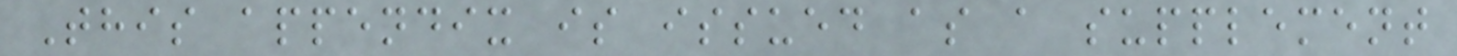This appendix is issued as a supplement
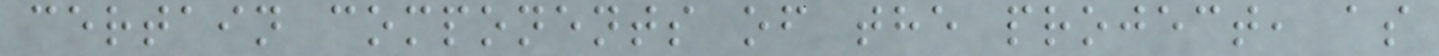certain components of the project, as
